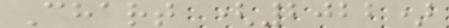Chart (2022)
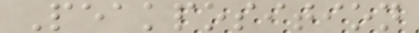Peakposition
